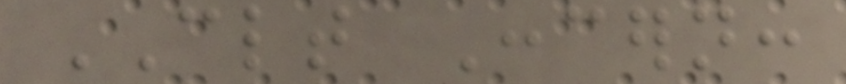CLT Concern:
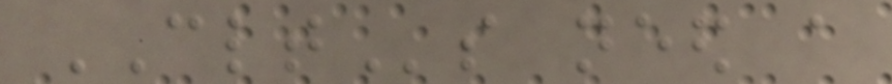CLTs need a
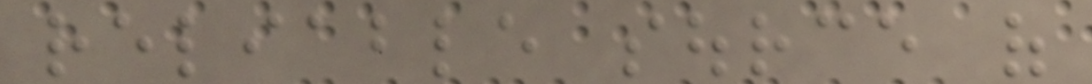reliable source of
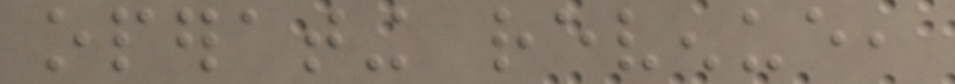operating revenue,
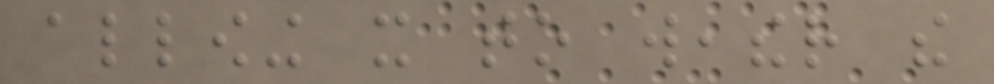allowing it to weather the
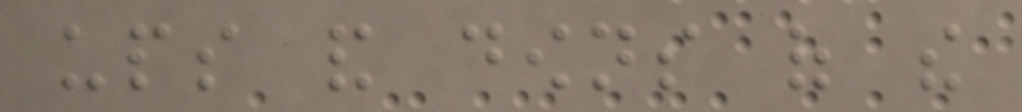ups and downs of the
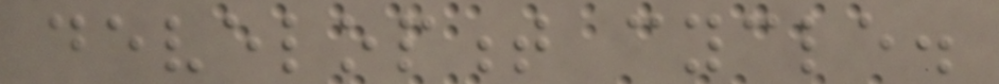development cycle.
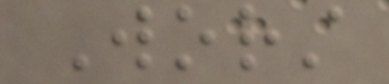Worst
